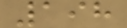198
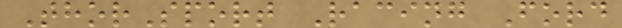ThorSport Racing Ford
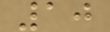10
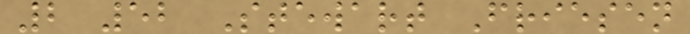2 52 Stewart Friesen
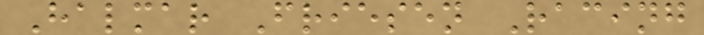Halmar Friesen Racing
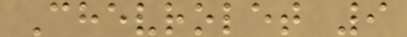Chevrolet 9
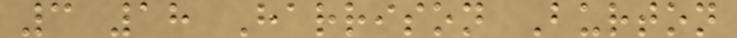3 18 Harrison Burton
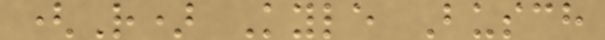(R) Kyle Busch
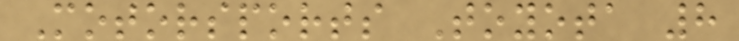Motorsports Toyota 8
